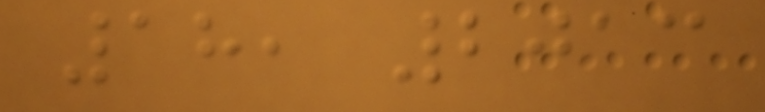18, 2013
